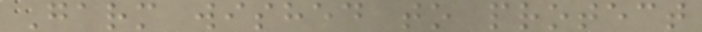Garm wished to protect
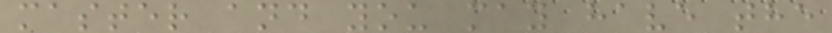master and you may have the
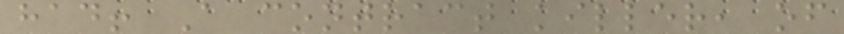had! A contract killer, of
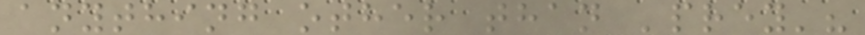anything other than 'prey'?
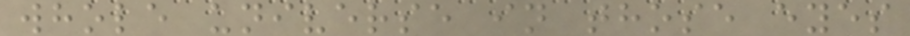whole universe in those eyes
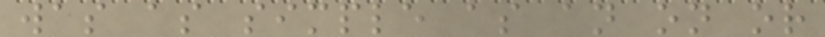was as simple as an on or
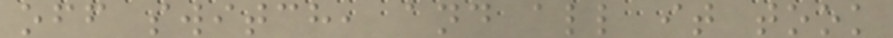off switch, and all it took
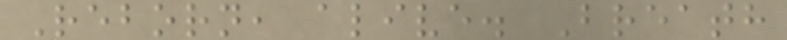Reborn, alive. Breath
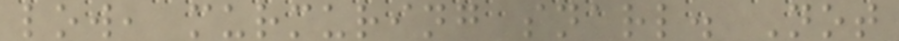low, murmuring snarl. Not
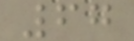67
